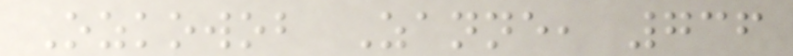Ozkowob Zanne, 736
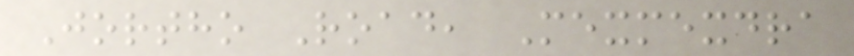Jortho Road, Mexmexdra
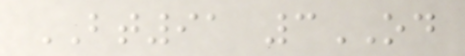BT91 3OD
